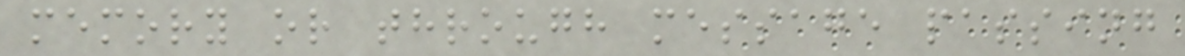memory or through message passing
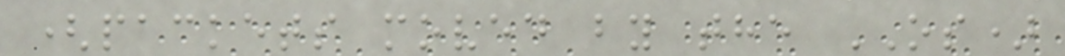(packets moved by the OS)
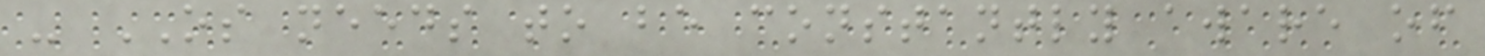- OS needs to be constantly aware of
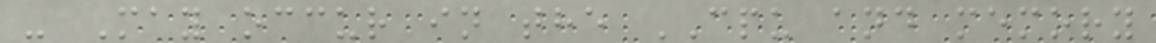- May occur in the CPU and memory
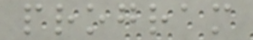program
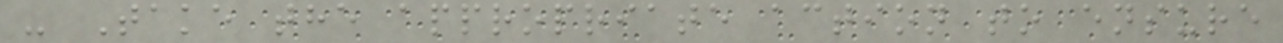- Take the appropriate action to ensure
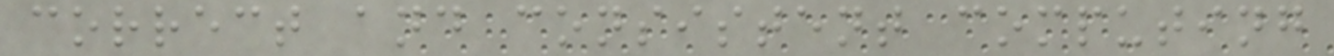correct and consistent computing
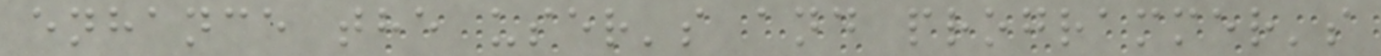enhance the user's and programmer's
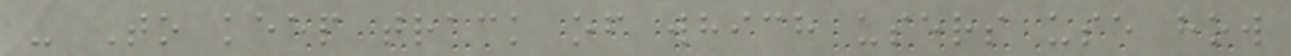- To keep track of which users use how
